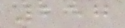257
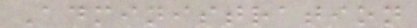Administration
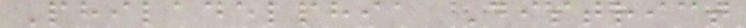Philadelphia District
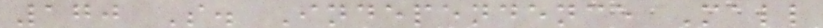170 S. Independence Mall
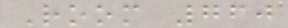Room 760
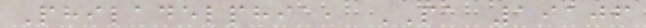Philadelphia, PA 19106
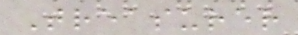Treasurer
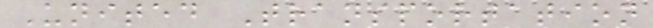United Transportation
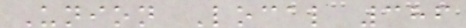Union Local 386
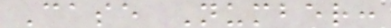Case Number:
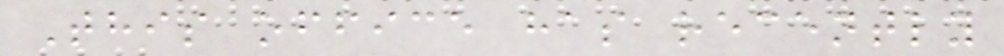This office has recently
